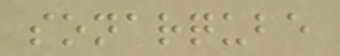sonarqube
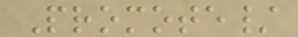Promote/
